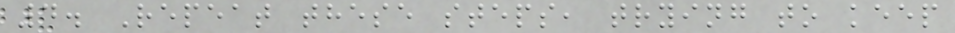4. Repeat these steps, trying to keep
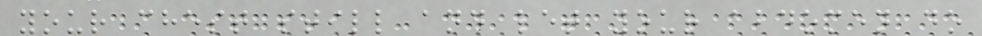your chest still and let your abdomen do
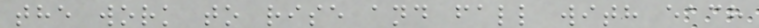the work to rise and fall with each
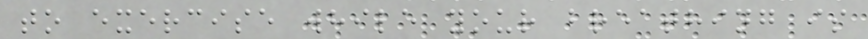to exercise while your breathing is
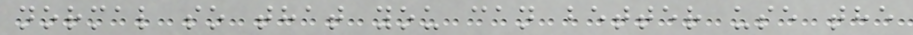normal so that you can better use the
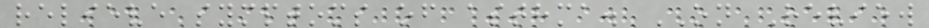relieve symptoms of asthma. ON Review
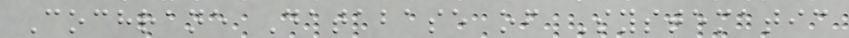Cochrane Database of Systematic
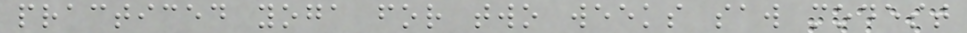practiced yoga for two weeks saw modest
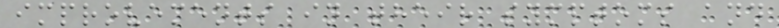improvements in their symptoms and
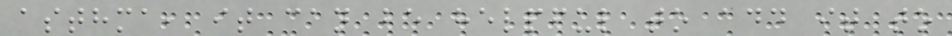asthma, it can be helpful to add it to
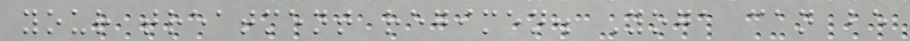your treatment regimen. Yoga can be
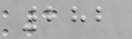282
